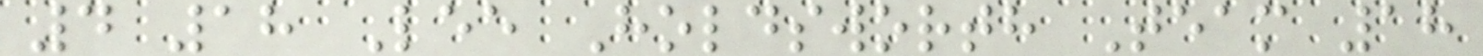4 18 Lee Holdsworth Team 18
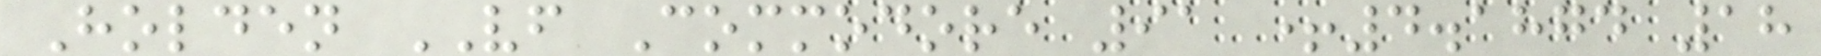Holden VF Commodore 91 +4.1874 18
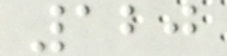120
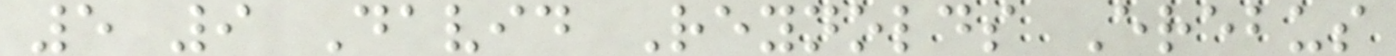5 9 David Reynolds Erebus
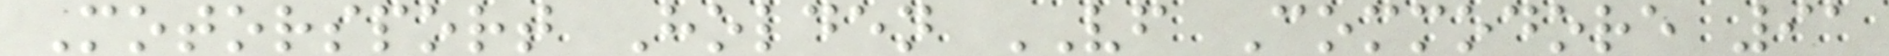Motorsport Holden VF Commodore 91
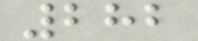282
